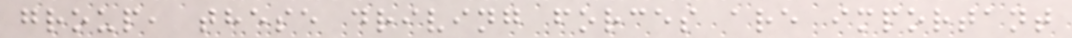group, these driving forces are important
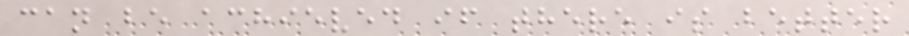can be achieved if there is better
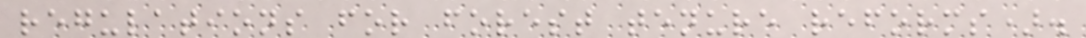regulations for forest tenure reforms).
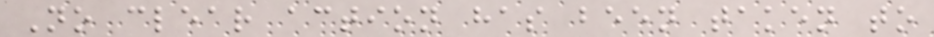No clear action has been taken to
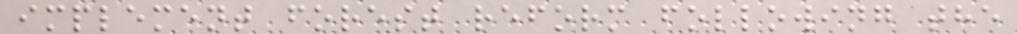implement forest reform following the
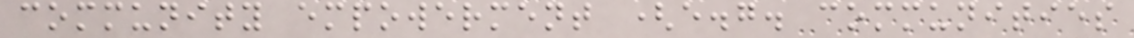community empowerment (e.g. communities
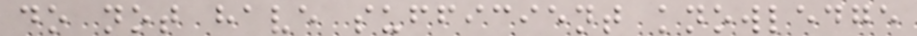do not have sufficient knowledge
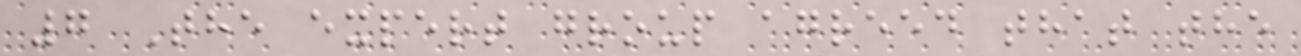7 The expert group agreed that the
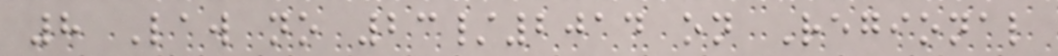8 Law no 23/2014 on Regional
